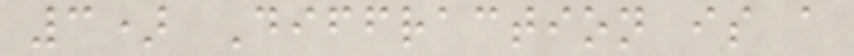3) Diffraction is a
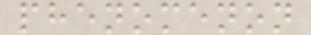phenomenon
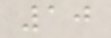10
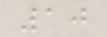10
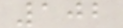102
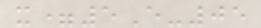x=5E-05
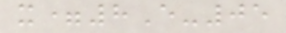x=8E-05
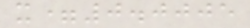x=0.0005
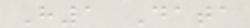H1 Data
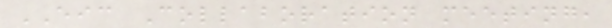EIC Collaboration meeting,
